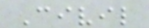Civil
